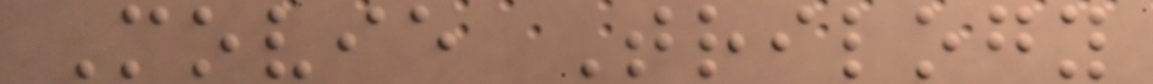Movie Trilogy
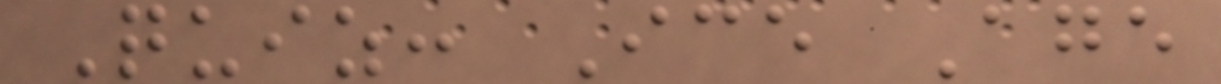Quiz: Ice Age
